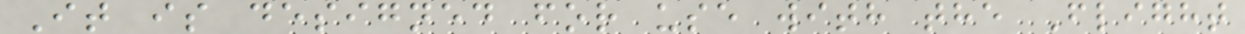It is designed for use with the Flight
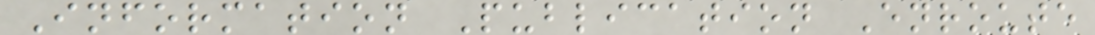Information Publication Enroute
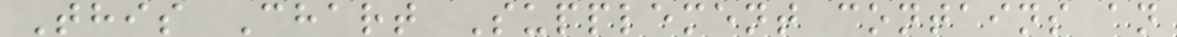This Chart Supplement contains an
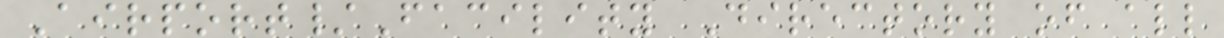Airport/Facility Directory of all
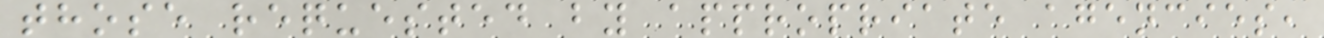those requested by appropriate agencies,
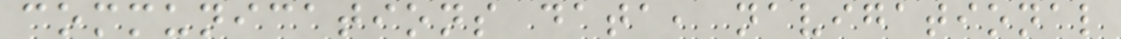communications data, navigational
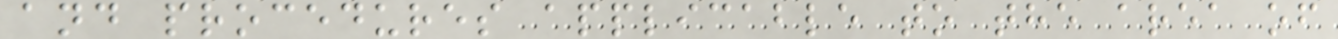and procedures applicable to the area of
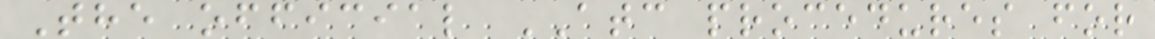The official ATC procedures for
